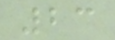23
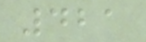421
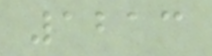1213
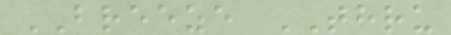BREEZE THRU
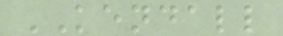KENDALL
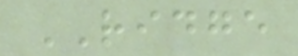RIDGE
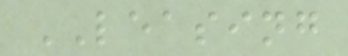LEASING
